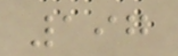197
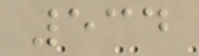534
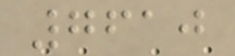7610
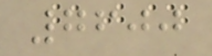7600
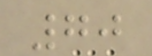70
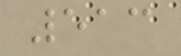513
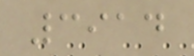3914
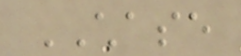CHASE
